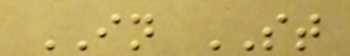IN ST
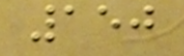150
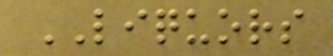LIQUORS
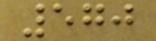570
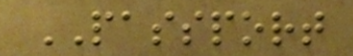PASSPORT
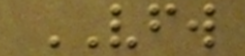VFW
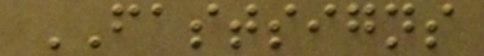FASTSIGNS
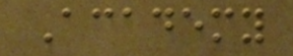Academy
